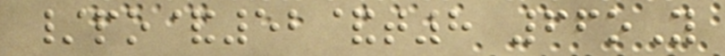/po&52&t8 66oY
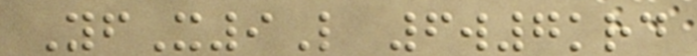YfX9L 6w7krd
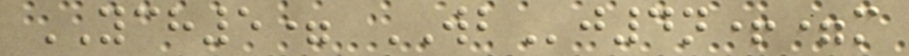YCH5= WBj4n+=m
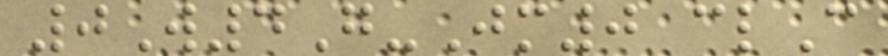0W4G-Jm0 clC
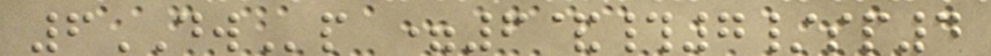6DWp =6&#7/sp4
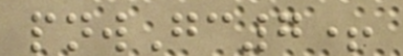pnwGc7+
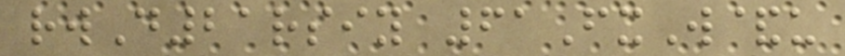rwD21rsiy 61FxW&u
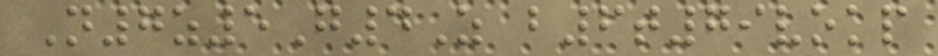N7z5G4Z b6t79vokp
